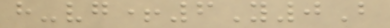h-vg+6Y0B
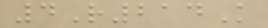4R214K
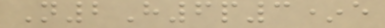N2H6p3*e
